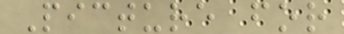Picture for
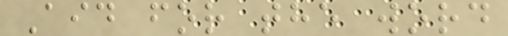Aid for the word
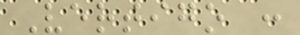Vertigo :
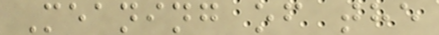Meaning of the
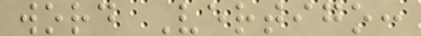word Vertigo:
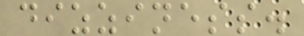dizziness.
